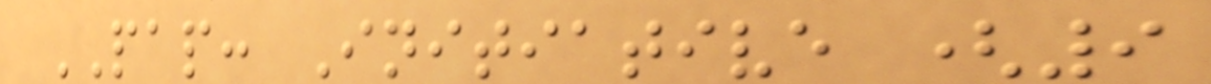PAP: Initiative (9
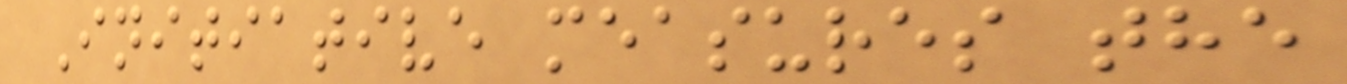Initiative measures the
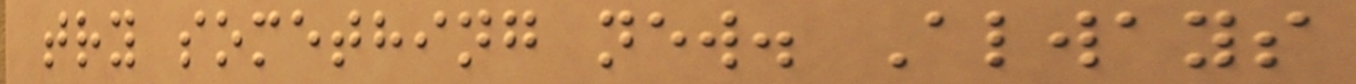try something new. Always
